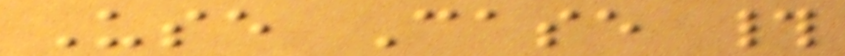Use Case #
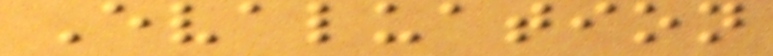Evaluation
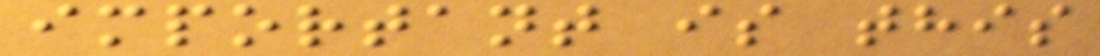important is this
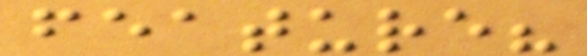feature?
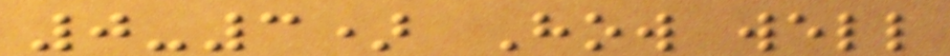0-3) How well
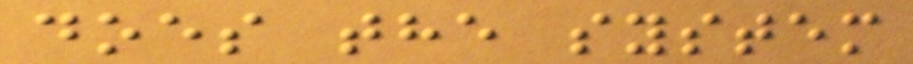does the system
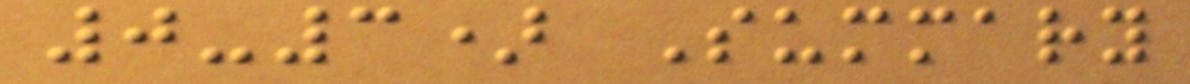0-3) Summary
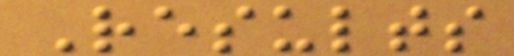Results
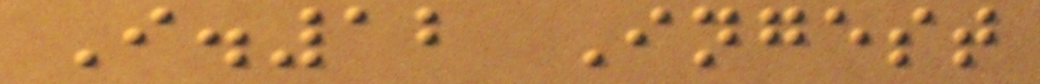I.12 Ingest
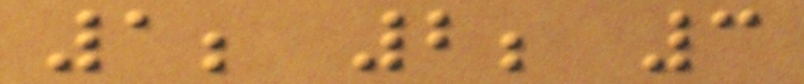1; 2; 3
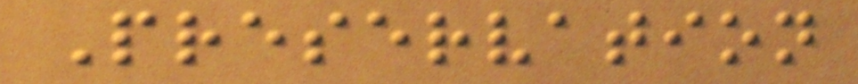Preservation
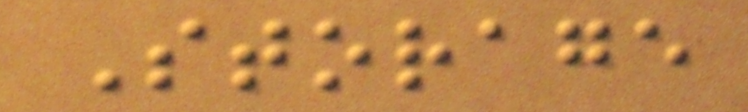Storage
